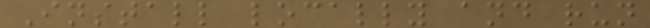Install locally and run
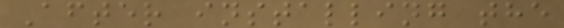After installing the
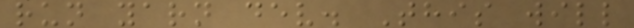run yarn dev. This will
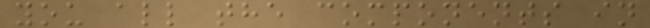you all the components in
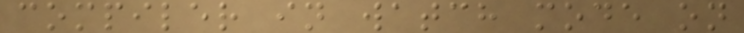compiler in watch mode on
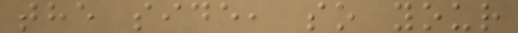the side, so your
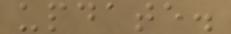update.
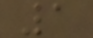1
